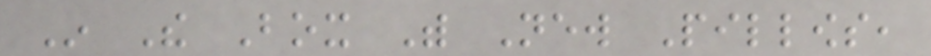In The Box With New Pillows,
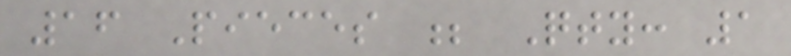16 Pieces ; Qty: 1
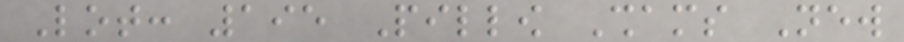Lot: 195 Pillow Shams New
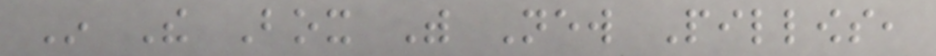In The Box With New Pillows,
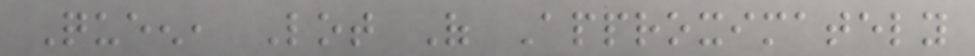Queen, Lot Of Approximately
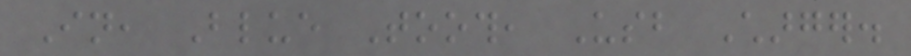In, Blue Tooth, Usb Charger.
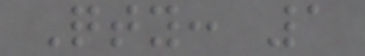Qty: 1
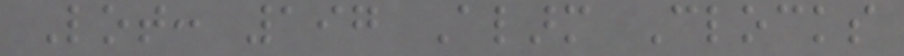Lot: 197 Alarm Clocks
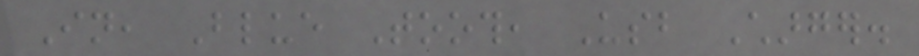In, Blue Tooth, Usb Charger.
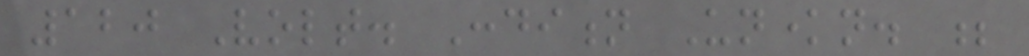120 Volt. Condition Unknown. ;
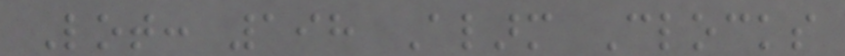Lot: 198 Alarm Clocks
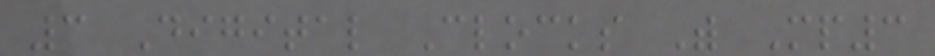3 Digital Clocks With Mp3
